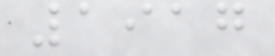1917
